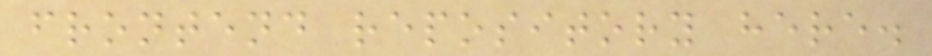frontend repository here.
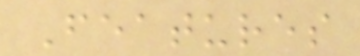Features
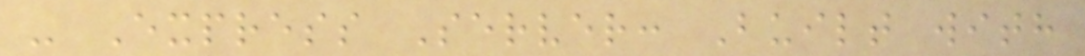- Express Server: Built with
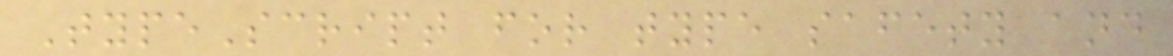TypeScript for type safety and
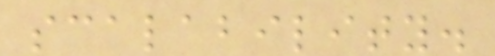scalability.
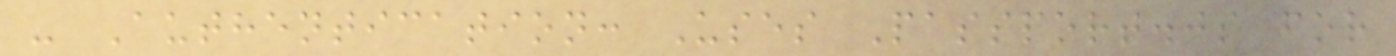- Authentication: Uses Passport.js for
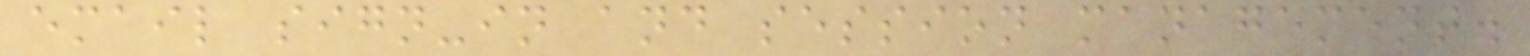email sign-in and session management.
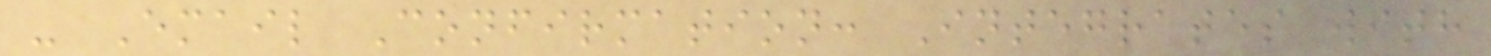- Email Confirmation: Integrates with
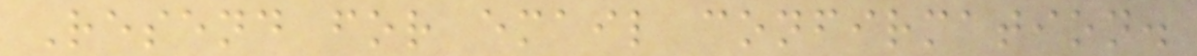Resend for email confirmation.
